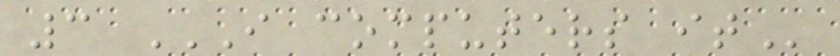3 I COMPUTERS IT
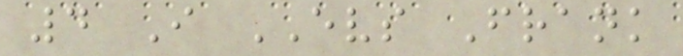4 I EVS Frank
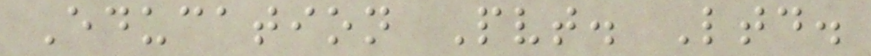Education Pvt. Ltd.
